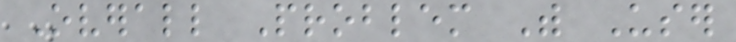Overall Problem With User
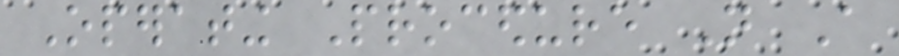Operating Procedure Not A
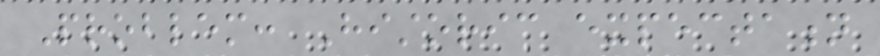Problem: Historic expectation
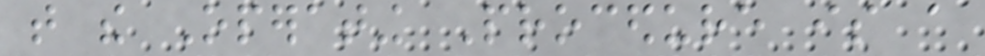that the Operating Procedure is a
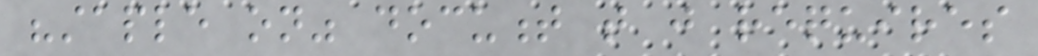"staple on" document that just requires
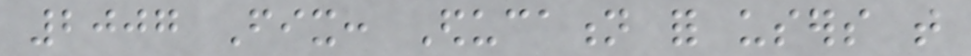2007 Fix: Education for users that
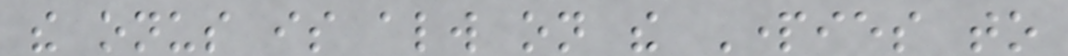the onus is always on the Parties to
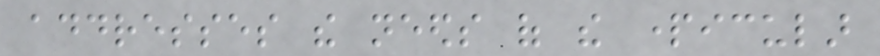addresses the needs of the particular
